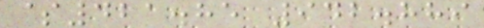$421.85 942.889
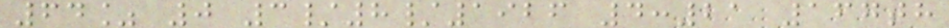64% 0 3/8/1926 4:21 167th
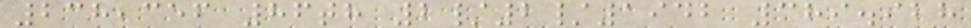238,356 86th 2/2/1942 389.928
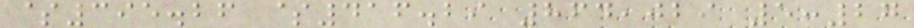$395.26 $416.29 864,029 5:27
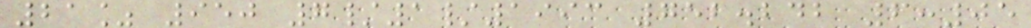21% 950 7/1/1993 752.242 6:05
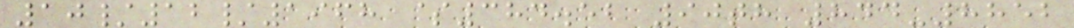10/12/1968 $384.52 90th 844-8852
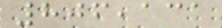806,131
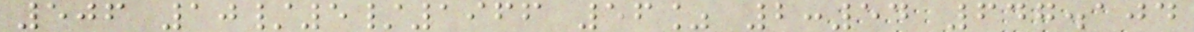506 10/5/1966 56% 2:54 647.104
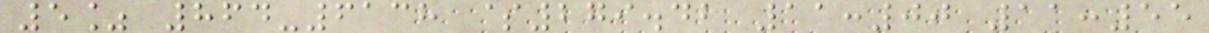5% 864-6138 $279.42 11:00 11:55
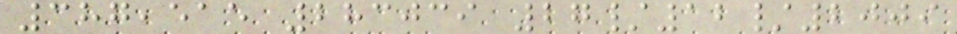387,515 283039 27/12/2009
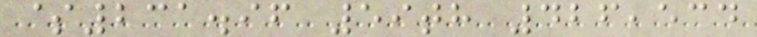$231.96 59th 426,534
